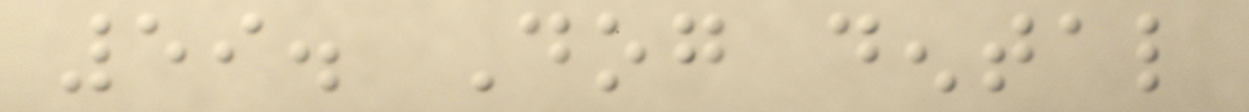59. Dog dental
